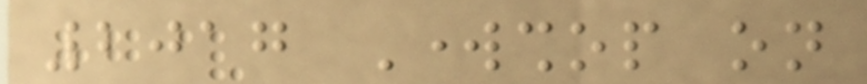2017 Workshop on
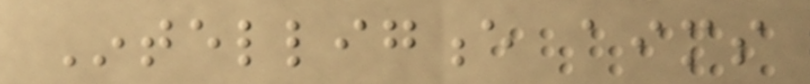Intelligence aims
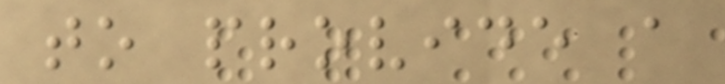to provide a
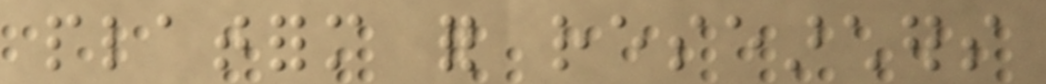platform for researchers
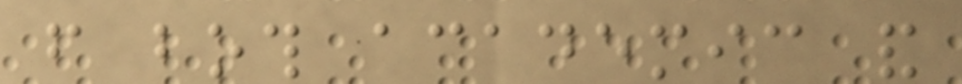from both academic and
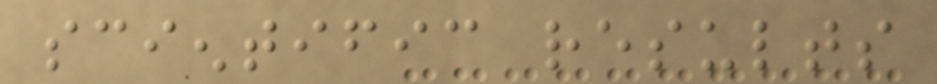scientific results
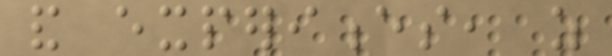and experiences, as
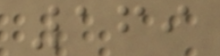169
